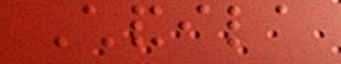Chandila
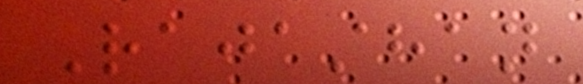Rajasthan
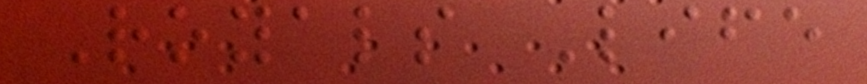Royals Life
